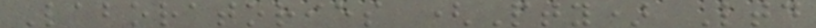Laboratories (Pty) Ltd
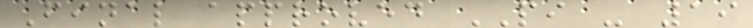Final approved PI - 19
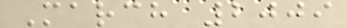March 2009
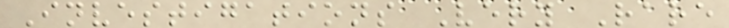Investigations Very Rare
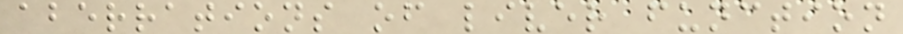aberrations of liver function
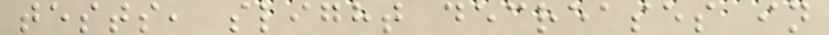tests, slight decreases in
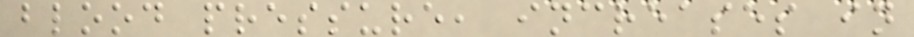blood pressure, increases in
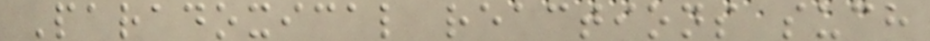Paradoxical reactions such
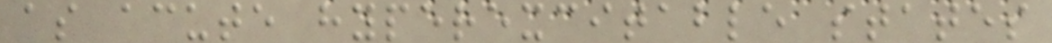as acute hyperexcitable states
